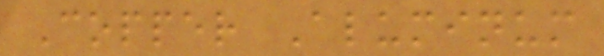Copper Aluminum
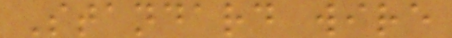Standard wire
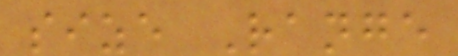size Range
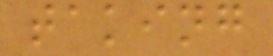taking
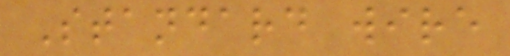Standard wire
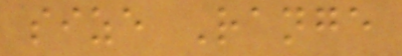size Range
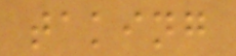taking
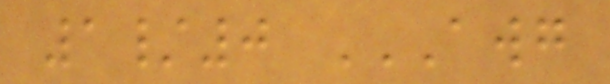1/0 AWG
